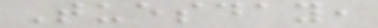Tuesday,
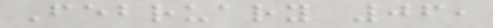February 06,
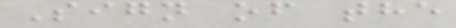Sign of the
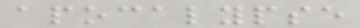apocalypse
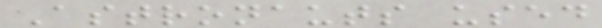Astronauts used
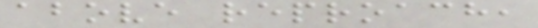above reproach,
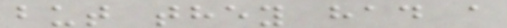but they had a
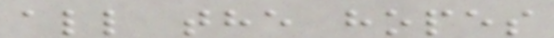all the hopes
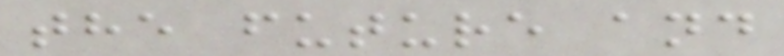the future and
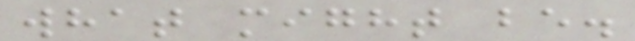what might be.
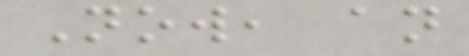Now, an
